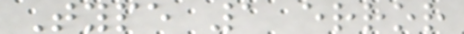Type 1 error
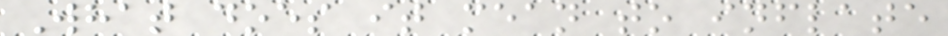What does it mean to inflate
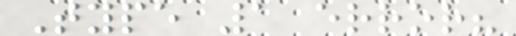Type 1 error?
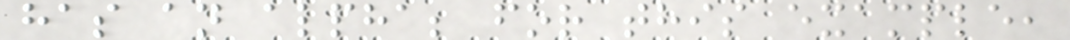has an alpha; for this example,
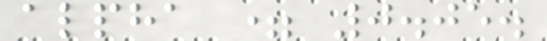alpha = 0.05.
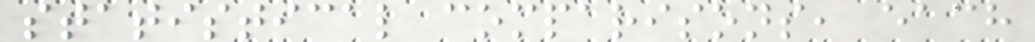statistical comparisons, each
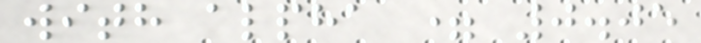with alpha = 0.05
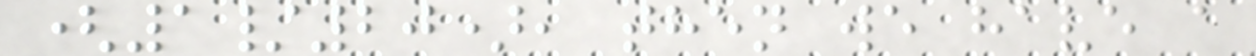(1/20), then we have a
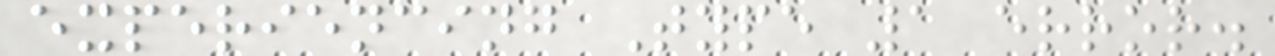experiencing Type 1 error.
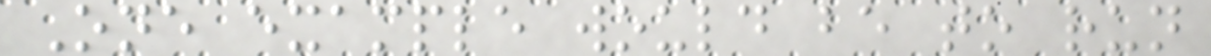One example would be to run
